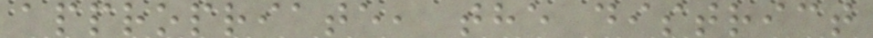appropriate, the district
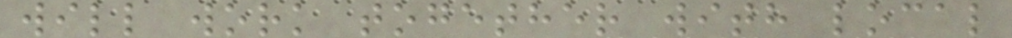will work together with local
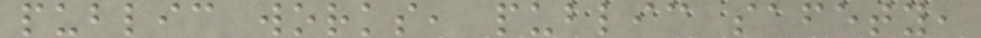public works, public safety,
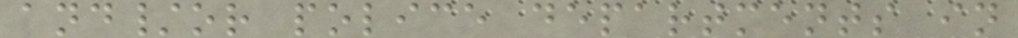and/or police departments in
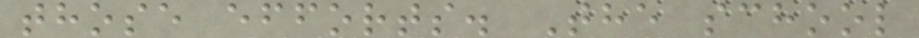those efforts. The school
